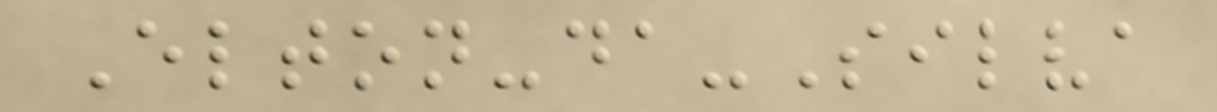Elton-da-Silva
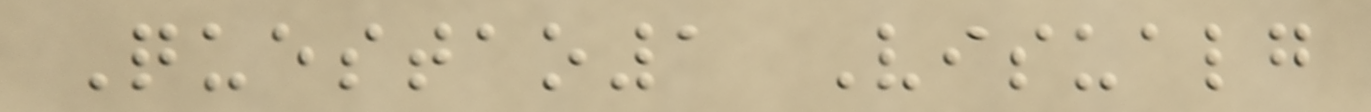Questao1 Visualg
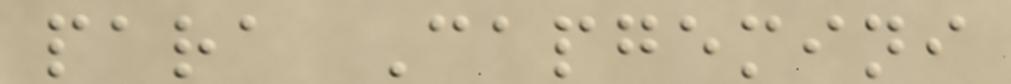para Capgemini
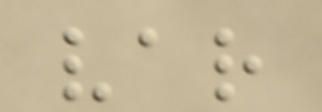var
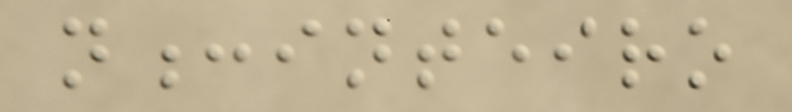n:inteiro
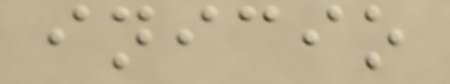inicio
